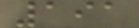191
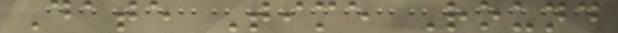Date Time Round
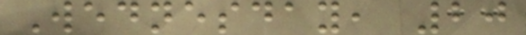Wednesday, 20
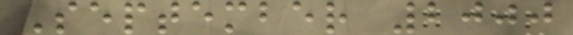September 2000
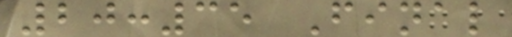20:35 Final
